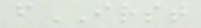fIRST
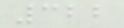322
